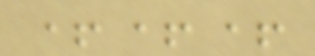+++
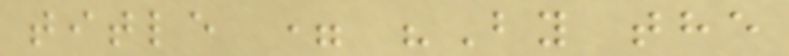title = "By the
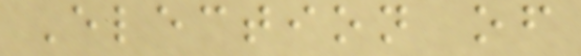Election of
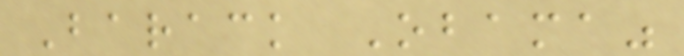Barack Obama"
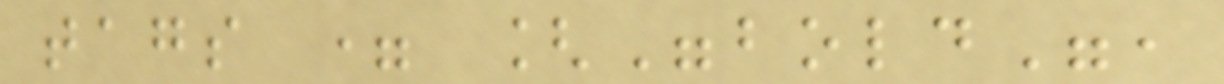tags = ["bold",
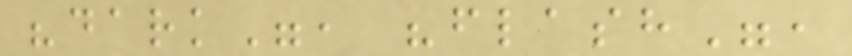"dark", "flash",
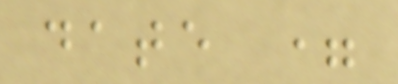date =
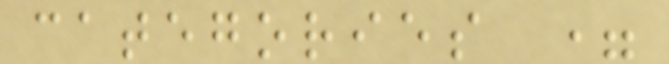categories =
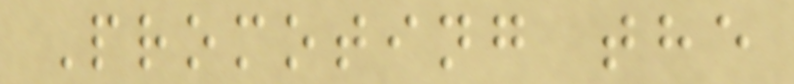Promoting the
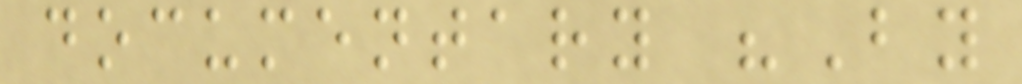documentary "By
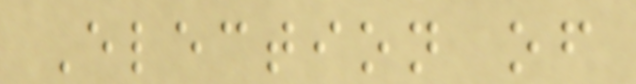Election of
